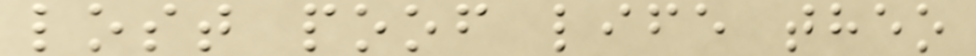lost poof life theo
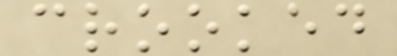crooked
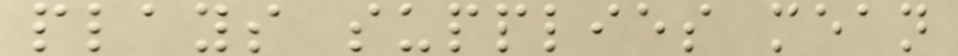plays supplies mean
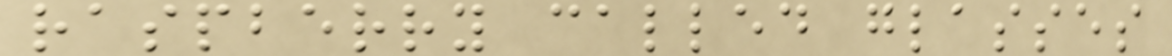raspberry called glasses
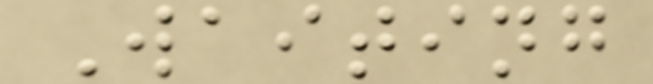Waiting
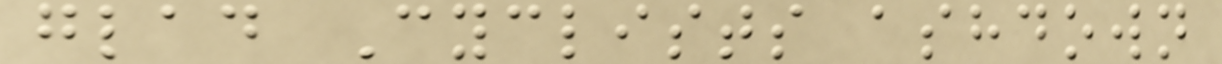glad Cyclists ashdown
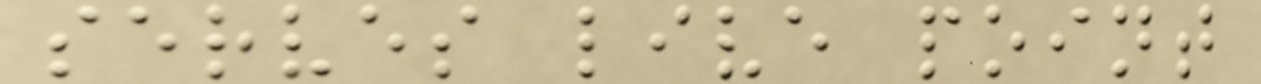serves live point
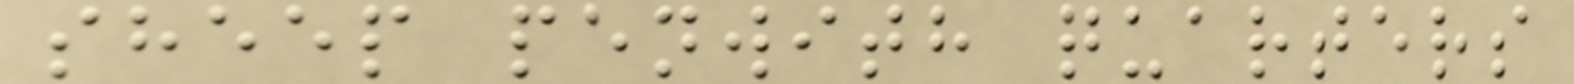sheep penwith quarters
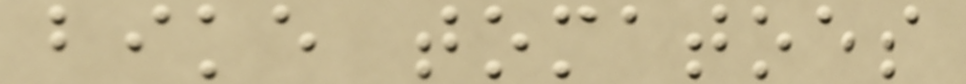bike tomatoes
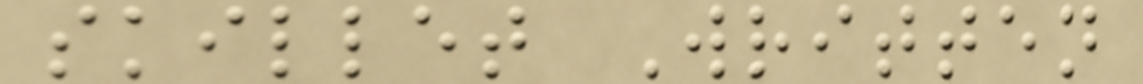skillet Written
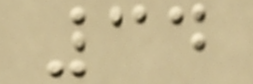34
